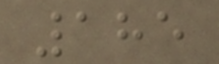185
